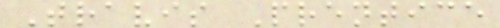Travis Prentice
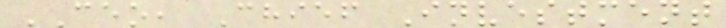CEO, Chief Investment
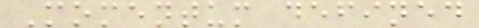Momentum defined
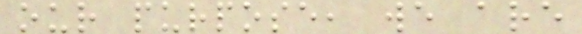our purpose, we are
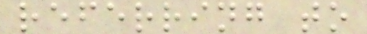referring to
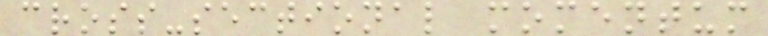cross-sectional momentum
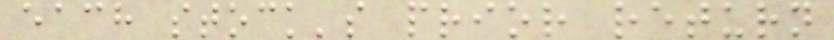each stock's prior return
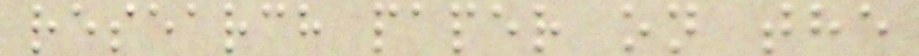research paper on the
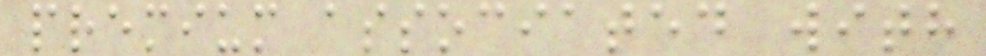premium associated with
